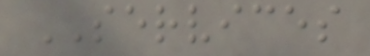SERVICES
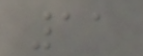11
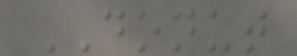DONUT
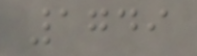1749
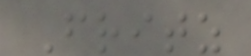Fritz
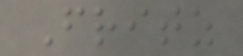Fritz
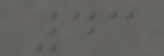43
